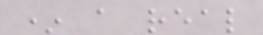* a real
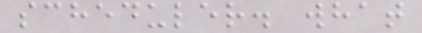scheduler. what
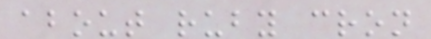about ruby cron
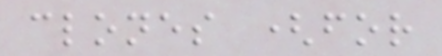clones (for
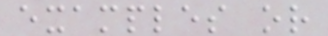examples or
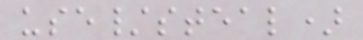use/steal)
